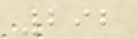292
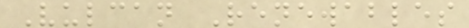Vulcan Renewables
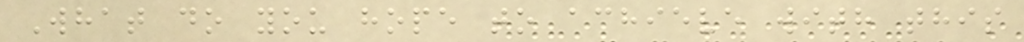What do you hope to achieve with this
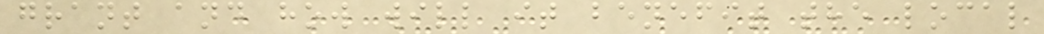grant and how will it benefit the local
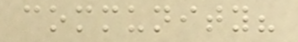community?
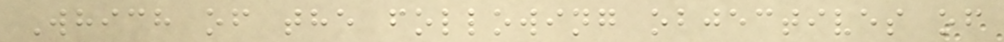Which of the following objectives of
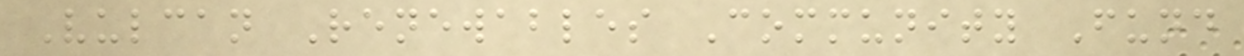Vulcan Renewables Community Fund
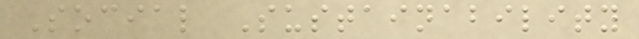Social Sustainability
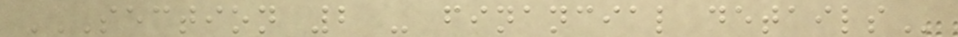SECTION 2 - FINANCIAL DETAILS
